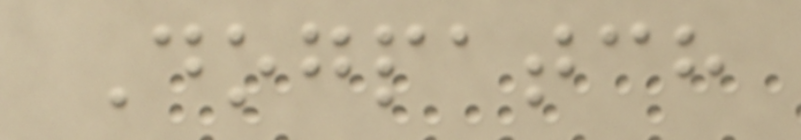Dogpatch
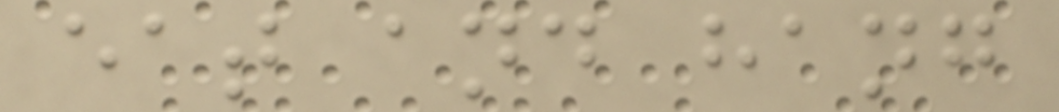eat and hang
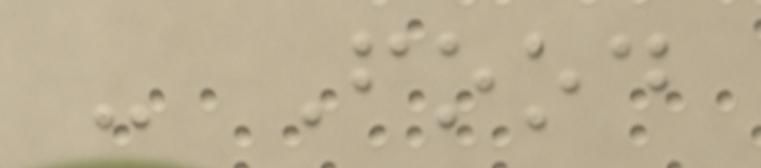- Food
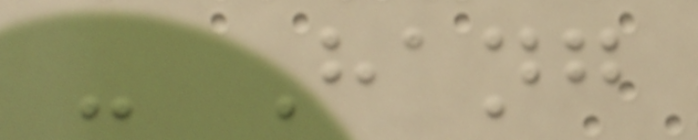- Hang
